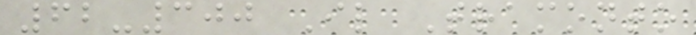62-300 Il Tramonto
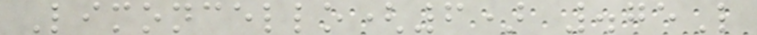Limoncello(6) .75L
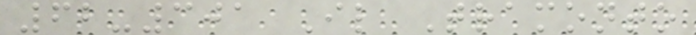62-301 Il Tramonto
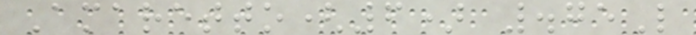Amaretto(6) .75L
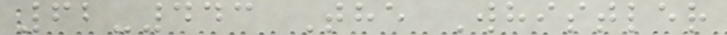62-443 The Whistler
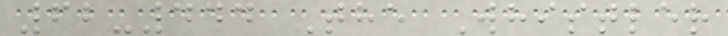62-444 The Whistler
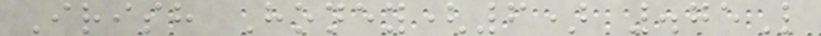Irish Honey(6) .75L
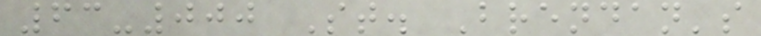63-000 St. Brendan's
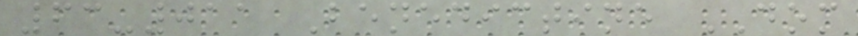63-011 Benedictine DOM
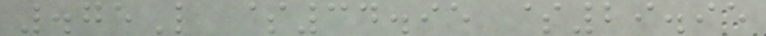.75L $34.95 $29.95
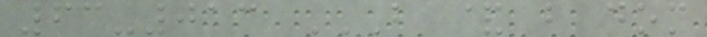63-013 B & B DOM
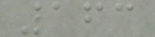163
